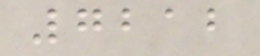7212
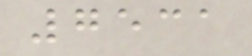7531
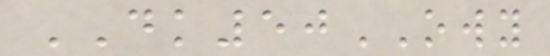DK50OWY
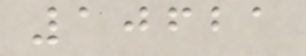10621
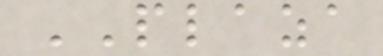PLAZA
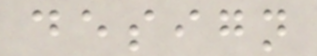design
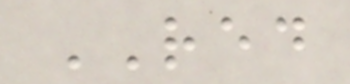RED
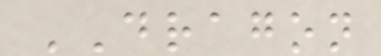DRAGON
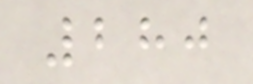280
